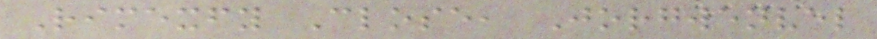Rimexfy Close, Jorgwenvel
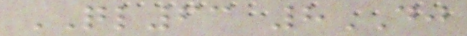QL63 8DJ
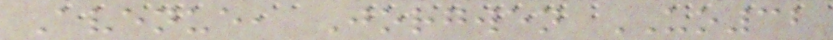Avenue, Jorgwen UO32
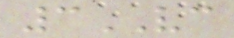3VC
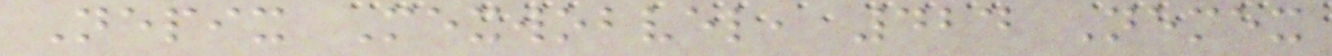Nepix Mexwobvel, 424 Nemex
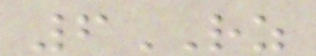6RZ
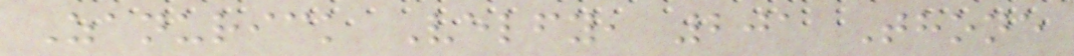Zanurick Velfy, 201 Thone
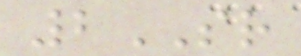2SR
